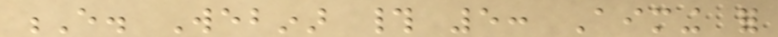E. Webinar # 5: Aiming for
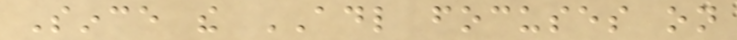Since the ADL focuses on
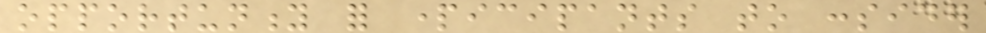opportunity for participants to consider
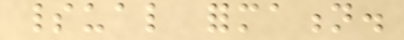spiritual formation.
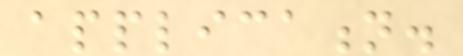application.
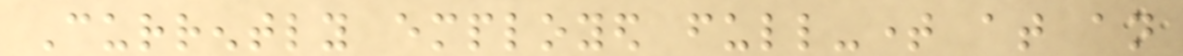Currently employed full-time at an
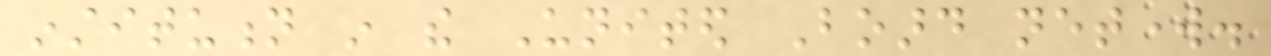institution in the United Board network.
